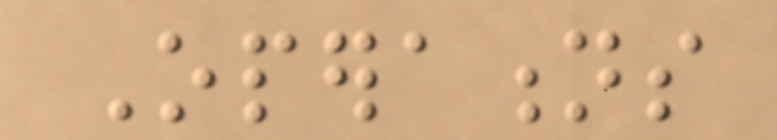Operations
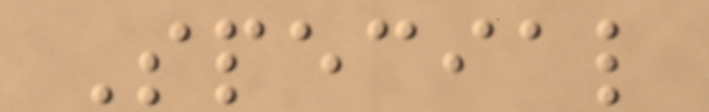Special
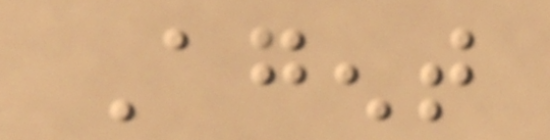Agent
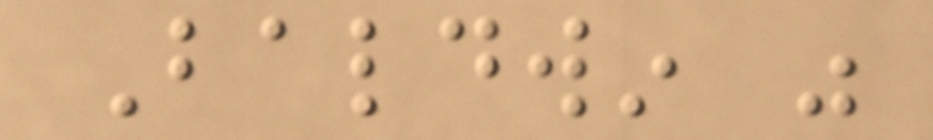Baldwin was
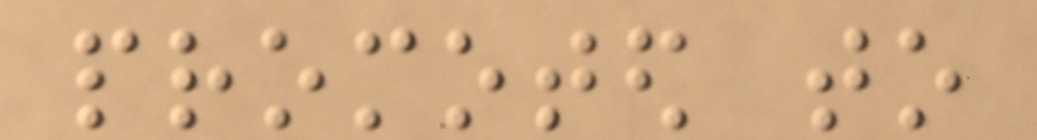promoted to
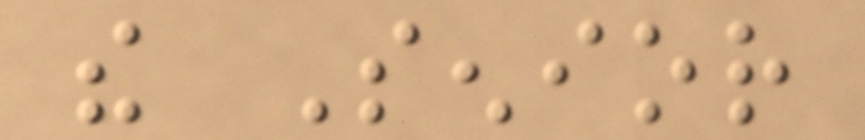the Senior
